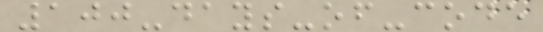100-days-of-code
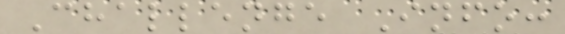Challenge Info:
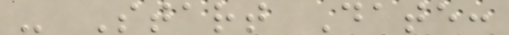- Start Date:
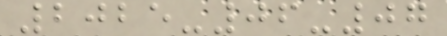2025-06-07
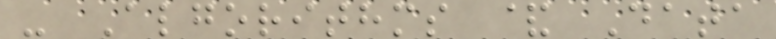- Algorithms & Data
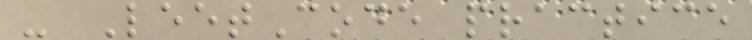- LeetCode practice
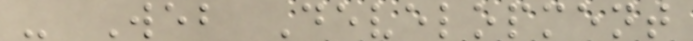- Web Development
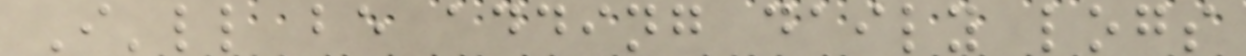I'll be adding daily logs
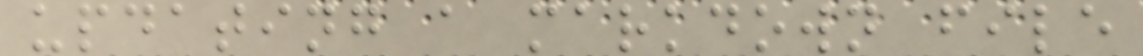updating a markdown file
